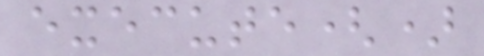execute()
